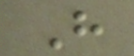H
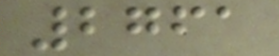2761
